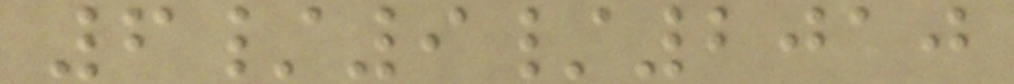6/9/2010
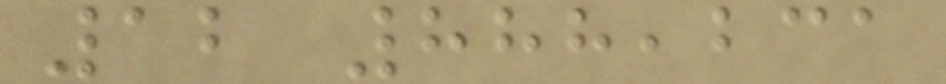12 888,231
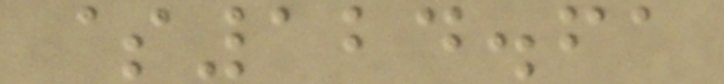$124.61
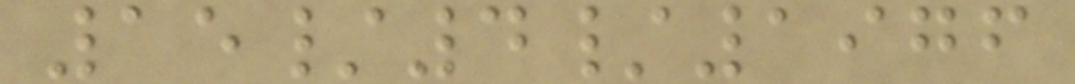15/4/1976
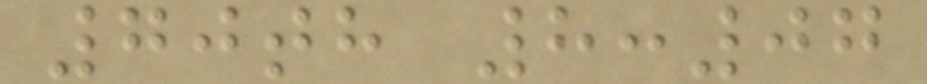70th 8:07
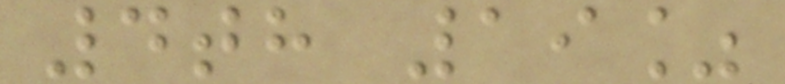4th 19%
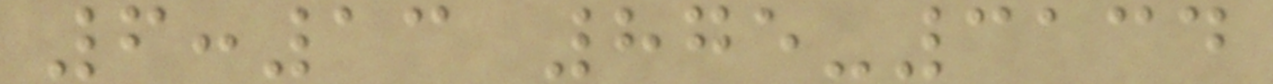6:13 875-3134
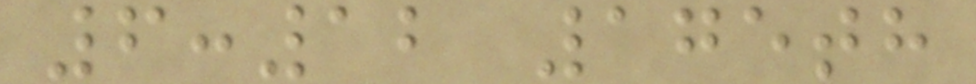6:12 175th
